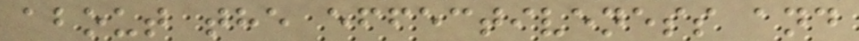about the effectiveness and
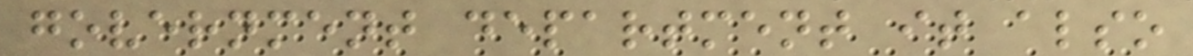government department it also
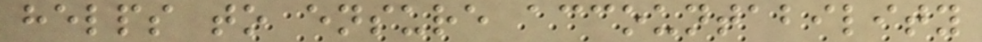helps to ensure accountability
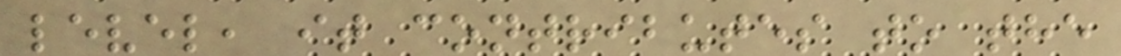level, it contributes to the
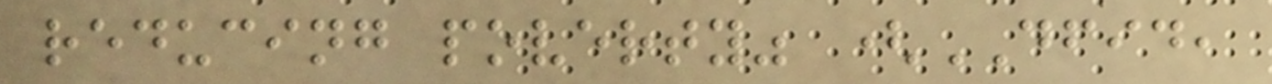reducing poverty" (DFID,
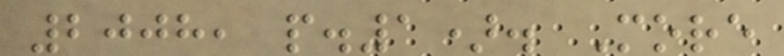2008, p.1). More
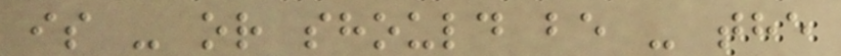is - or should be - the
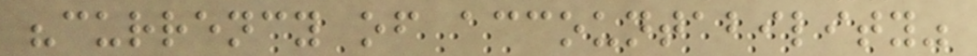"currency of accountability"
